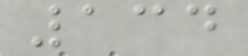134
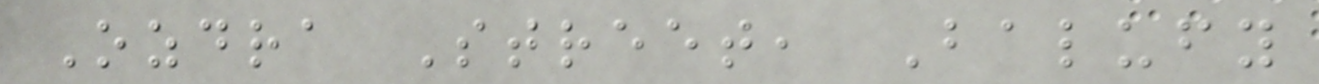Ozdra Street, Balufy
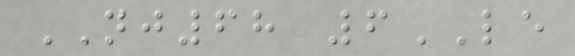NJ68 6LE
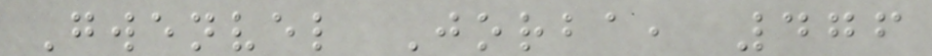Gwenvel Jorba, 476
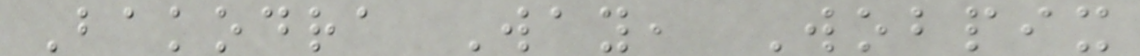Bakodra Way, Wobpix
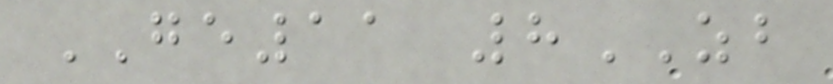GE11 8ZB
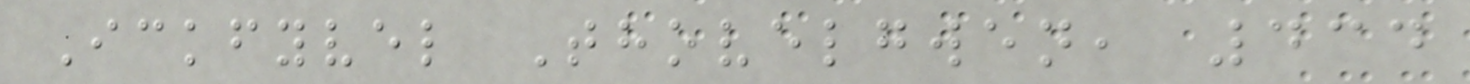Ickfyvel Thovelgwen, 434
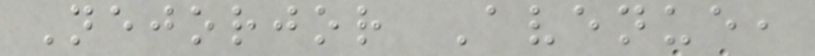Nejorjor Avenue,
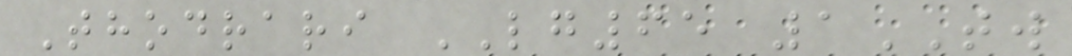Thodrari LG65 1TW
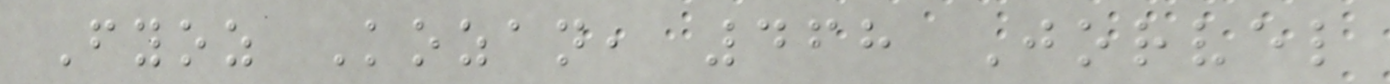Fyoz Kozan, 468 Jorvel
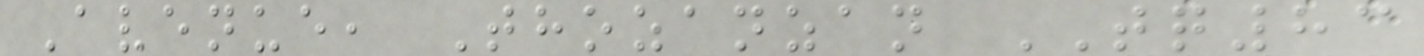Avenue, Thozanzan TQ83
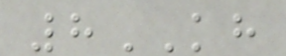8KH
